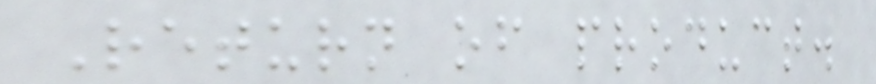Return of product.
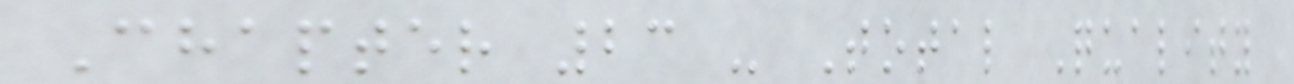Chapter 23 - Total Quality
